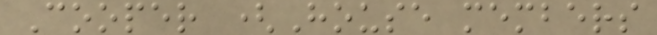Cooper (House members
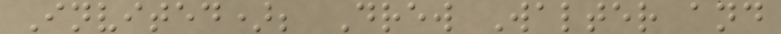Invited); Drew Walter and
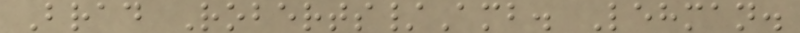Brad Roberts/Amb. Lehman.
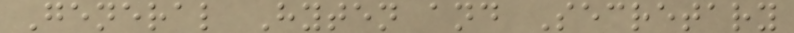General Hyten and Secretary
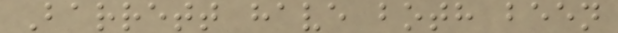Barrett have both been
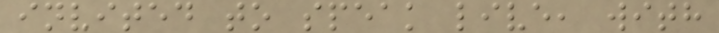invited to speak live, with
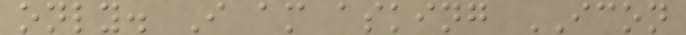only. I am asking ICON
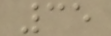35
